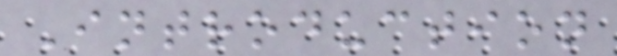Introduction
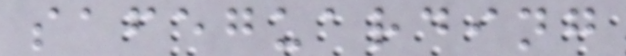safeguarding
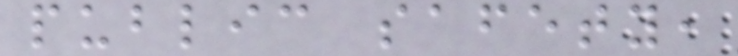public safety,
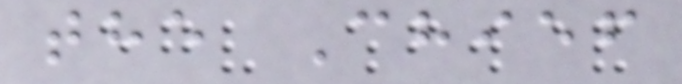the Chief
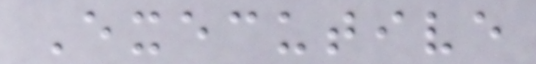Executive
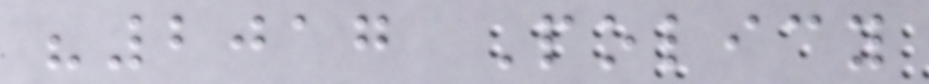"2017 Policy
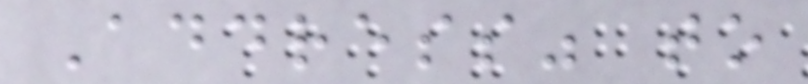Address" to
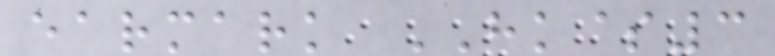earmark HK$3
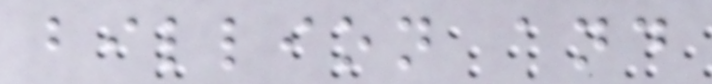billion and
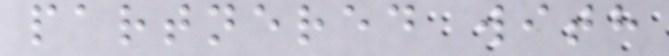partnered with
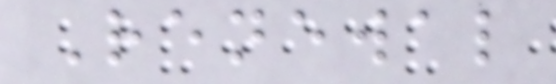Renewal
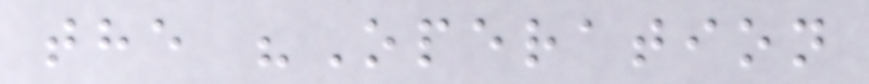the "Operation
